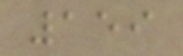159
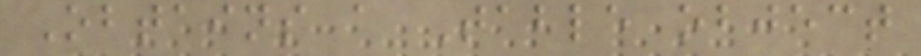Obtains a Table object
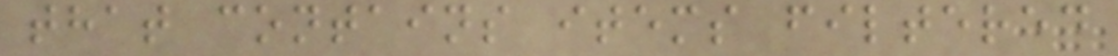that contains items filtered
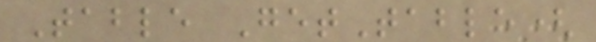Table GetTable(
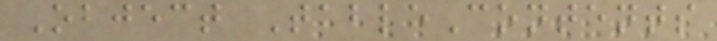Object TableContents
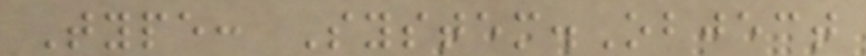Type: System.Object
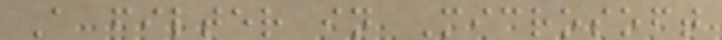A filter in Microsoft
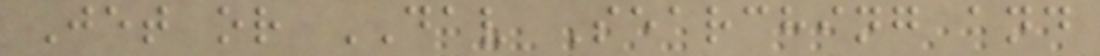Jet or DAV Searching and
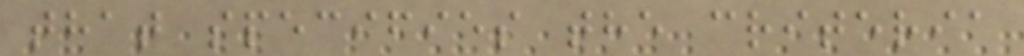that specifies the criteria
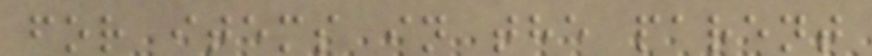for items in the parent
